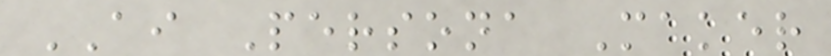AI Persona Maker
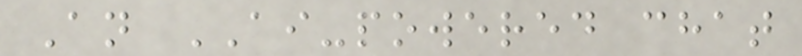An AI-powered chat
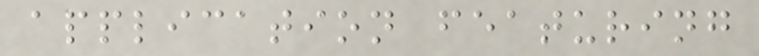application featuring
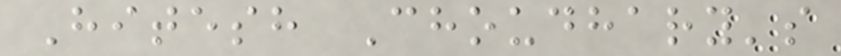Hitesh Choudhary's
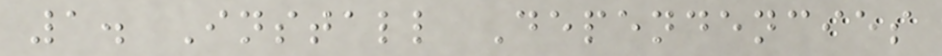1. Install Dependencies
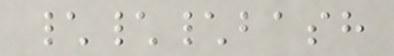\\\bash
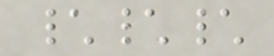\\\
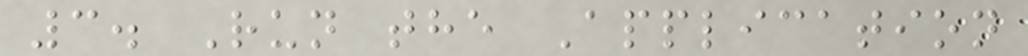3. Run the Application
